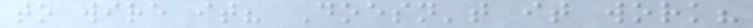to wire it? Doesn't it work?
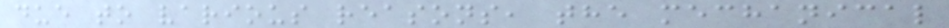due to various reasons, the mechanical
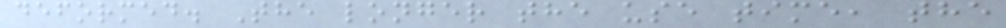deformed. The longer the use time, the
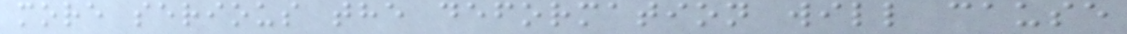more serious the deformation will cause
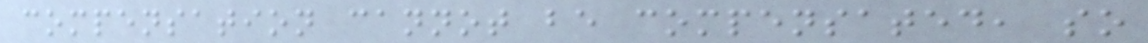compensation cannot be compensated, so
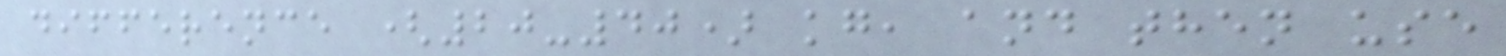difference (20-40) kg, and then use
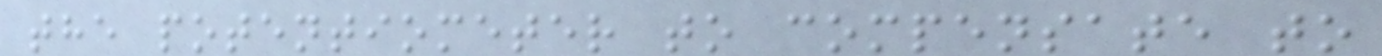the potentiometer to compensate to
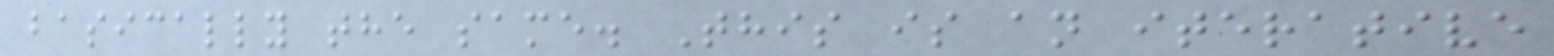basically the same. This is an iterative
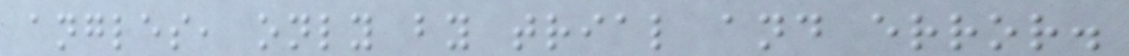angles, only by trial and error.
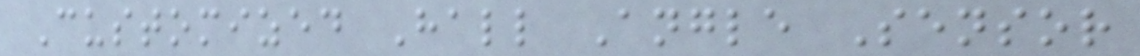Customized Hall Angle Sensor
